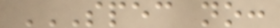SPEC NO:
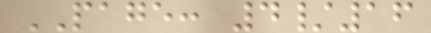PAGE: 4/16
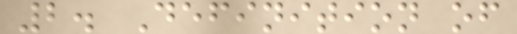2. Definition of
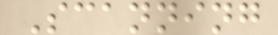Scanning
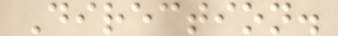Direction.
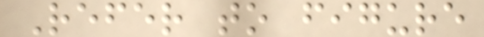Refer to figure
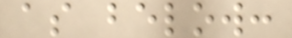as below:
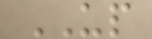UP
